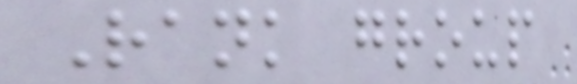Rank group
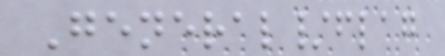General/flag
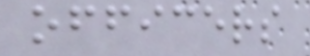officers
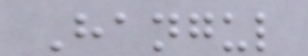Hangul
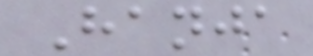Hanja
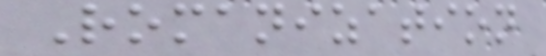Romanization
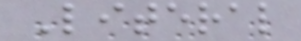Literal
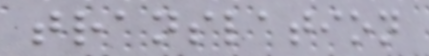translation
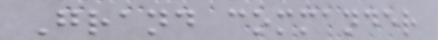Grand commander
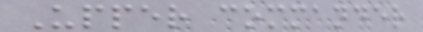Upper commander
